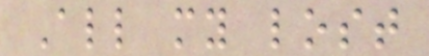All my lost
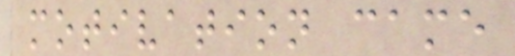motivation came
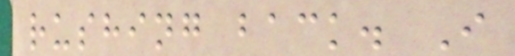rushing back. I
